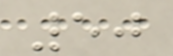50
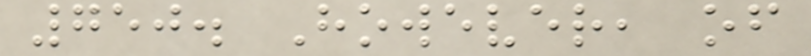750. However, of
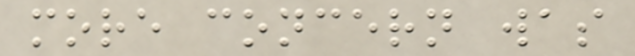more concern was
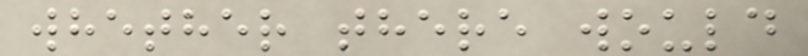whether there would
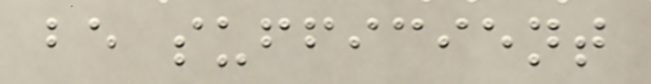be sufficient
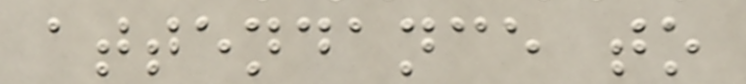attendance to
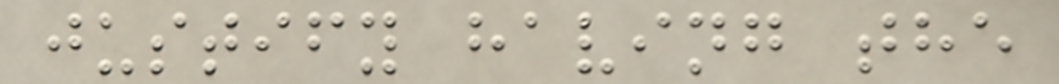justify having the
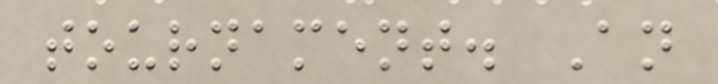tournament. An
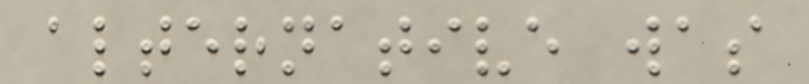alternative was
